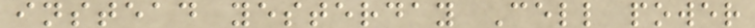instead yesterday Cell power
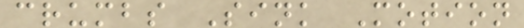crumbs Sink Motion
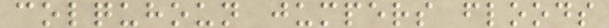colquhoun jumpers floods
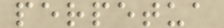perpetua
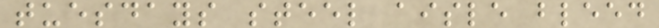tuesdays steel aisle bleed
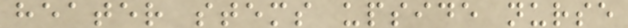heater stems upside nurse
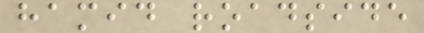hamid roadside
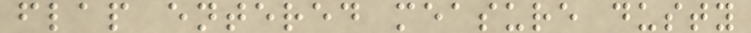flap entered measure dusty
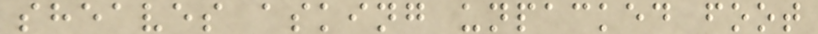sheaves asking unpacked foot
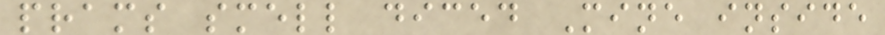prams smell diced Mine inside
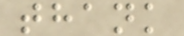thank
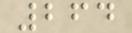264
